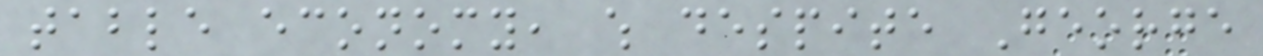table economy, which despite George
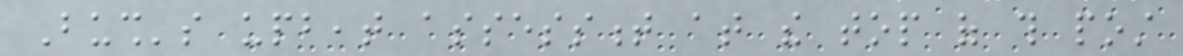Bush's upbeat assessment at the top of this post
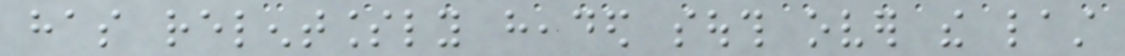has relentlessly headed south over the last
